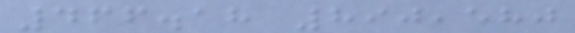466.18 890,580
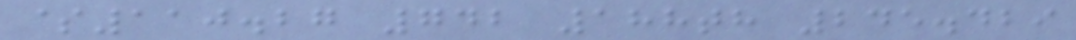$110.27 742 188th 245.429
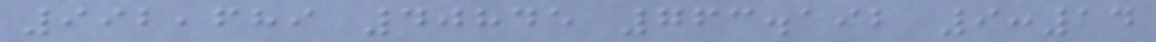992,689 40845 763.192 9:14
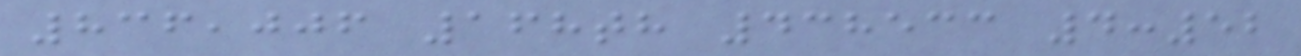836,006 168th 438533 4:52
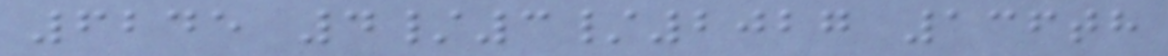6245 4/3/2027 136th
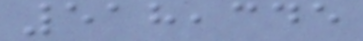518,345
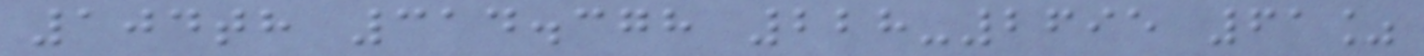104th 314.378 228-2695 61%
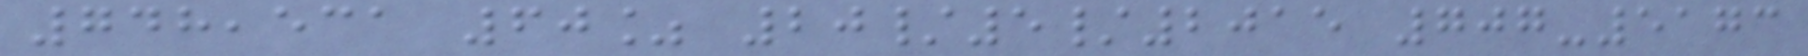748,531 60% 20/5/2015 707-5173
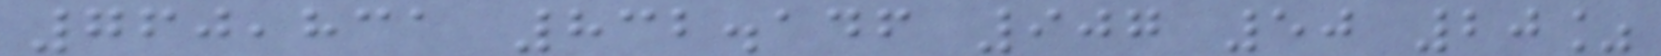760,831 832.146 907 50 20%
